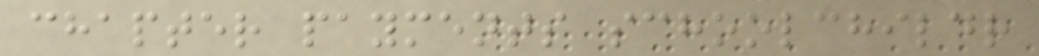chapter payments schoolchildr
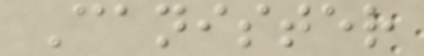Canister
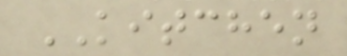KITCHEN
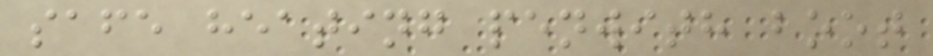safe heating penwith boot
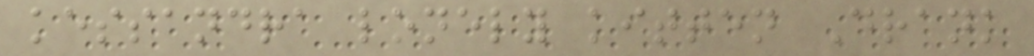kessandra lonely kitten Drank
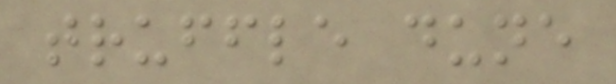truffle dune
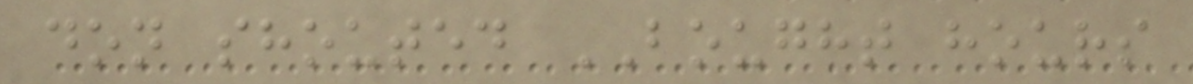don shouted BOUGHT hours
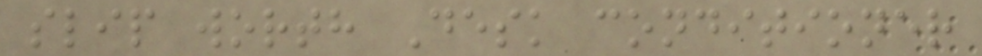slip worth Desk conditioner
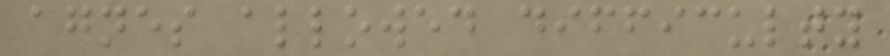agnes allowed difficulty
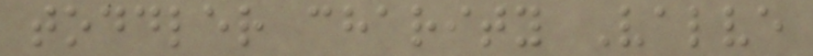toddler charity Valve
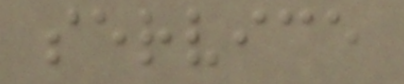service
